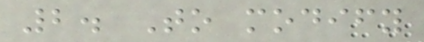2. To modify
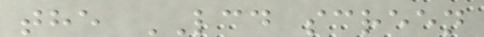the LCD screen
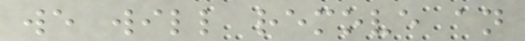we will remove an
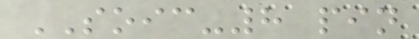SOIC-8 pin
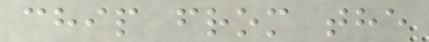chip from the
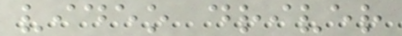video driver
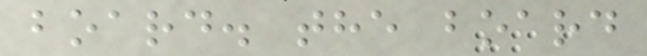board. the board
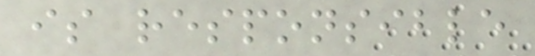is responsible
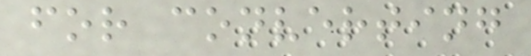for converting
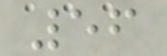56
